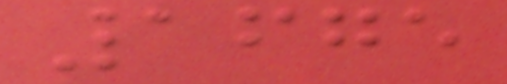1675
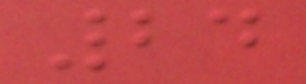24
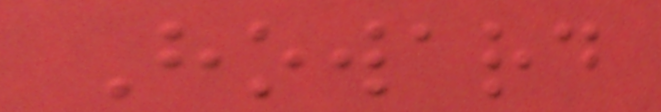Howard
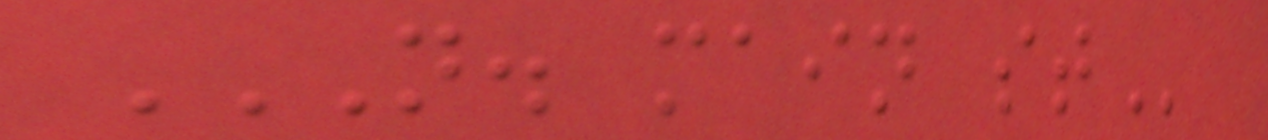N. MAIN ST
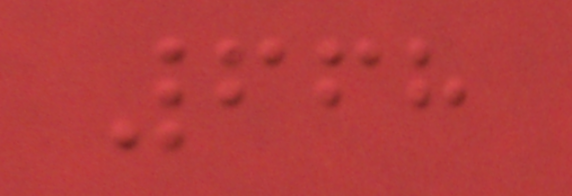668
